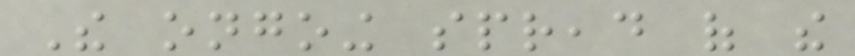The ongoing spread of the
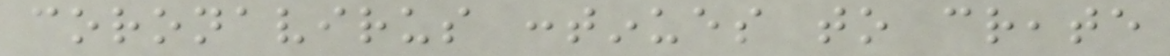coronavirus continues to create
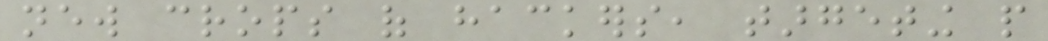new crops of hackers, targeting people
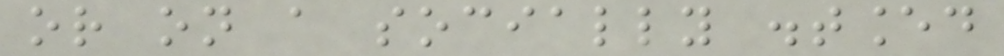or on a socially distanced
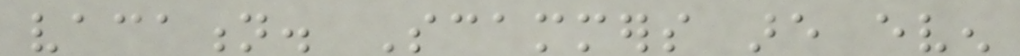vacation. Scammers are even
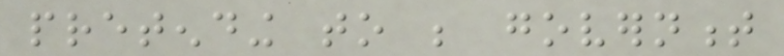pretending to be government
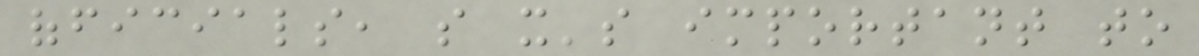officials, so it's important to
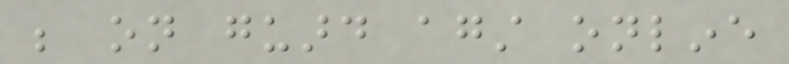be on guard against online
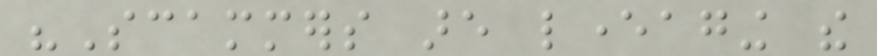"Scammers are leveraging the
